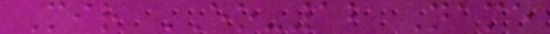Mir EO-12 Name
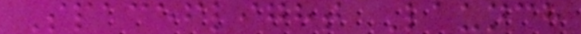Spaceflight Launch
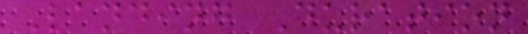Landing Duration
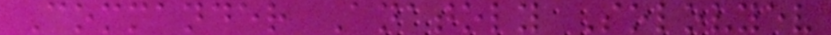Commander Anatoly Solovyev
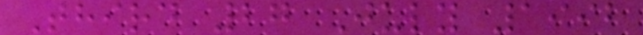Third 27 July 1992
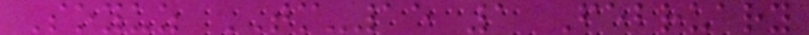Soyuz TM-15 1 February
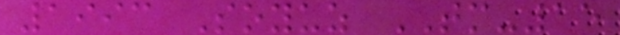1993 Soyuz TM-15
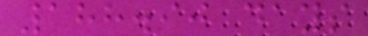188.90 days
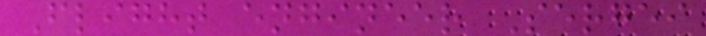Flight engineer Sergei
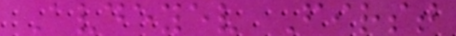Avdeyev First
